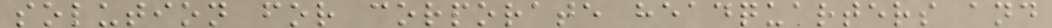solution for corporate headquarters and
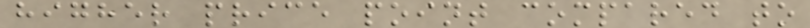higher price point compared to
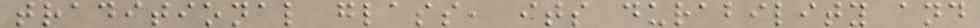traditional glass, its durability and
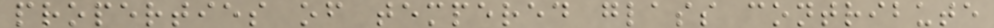properties of tempered glass contribute
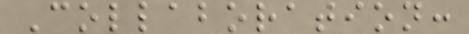Collaboration:
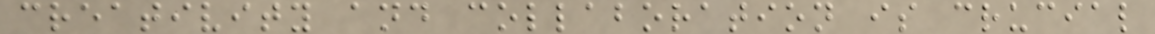creativity and collaboration is crucial
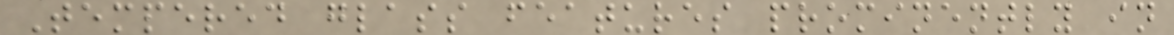Tempered glass features prominently in
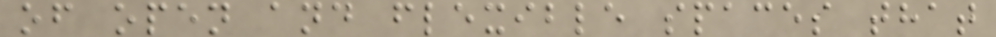of open and flexible spaces that
